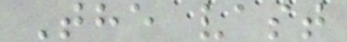The vast
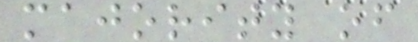majority of
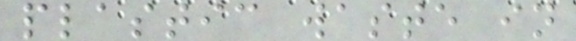plastic waste in
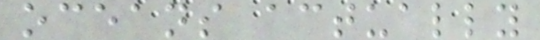oceans actually
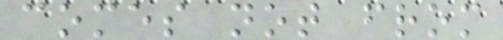comes not from
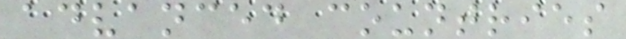advanced countries
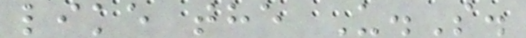like the U.S.
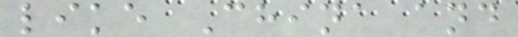like China and
